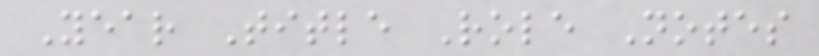Year Title Role Notes
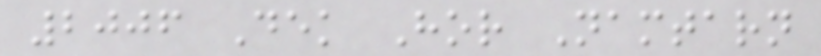2006 Dek Hor Namtarn
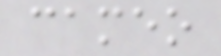cameo
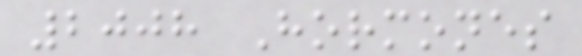2008 Hormones
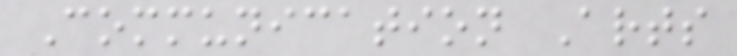Communication Arts
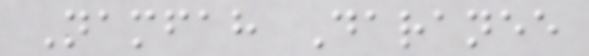Namfah Daranee
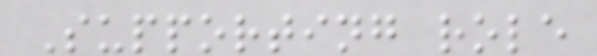Supporting role
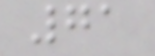71
